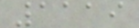1119
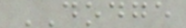DODGE
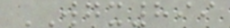WGX899
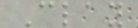Clay
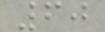60
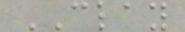CLAY
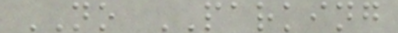NO PARKING
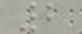2
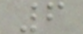6
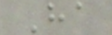Ha
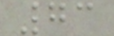73
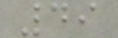49
